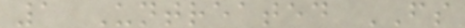1 Untreated FS
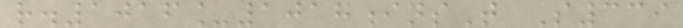r.1016_1017insT S339
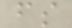fs
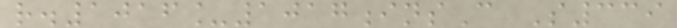r.1016_1017insC S339
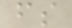fs
